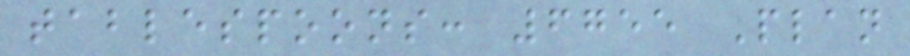tablespoons: 6755 Plan
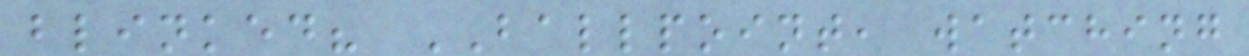blinked? BALLPOINT, watching
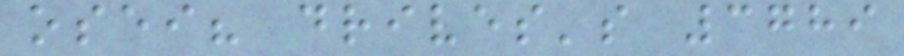osei? drives's 3789
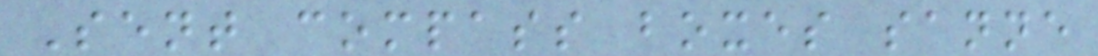Sent compass boxes sanne
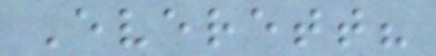Everett?
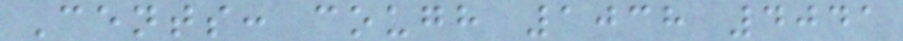Cents: cough 1038 4041
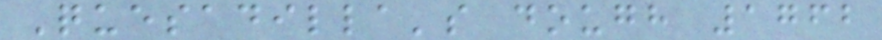Quesadilla's dough 1762
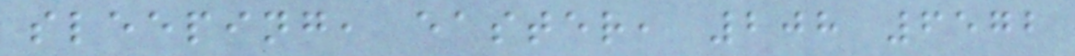sleeping, easter, 208 6572
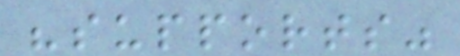"supports"
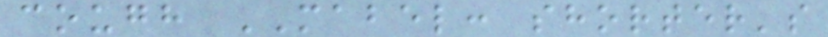cough MABEL: shorter's
